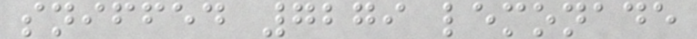sniffed 7279 lemonade
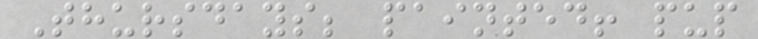Thursdays; painted! pup
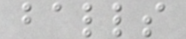balls
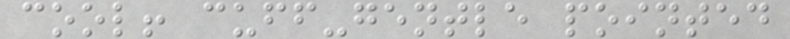cool! cuff-gentle pointed
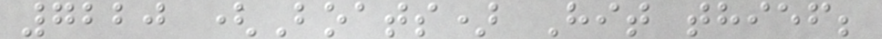7220 (Boats) Hit thief;
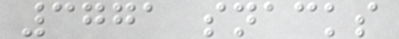3771 snacks
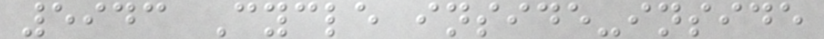5943 Cycle inside-inside
